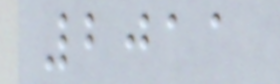2011
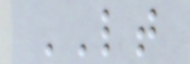LT
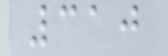310
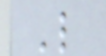L
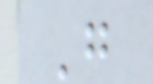G
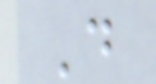D
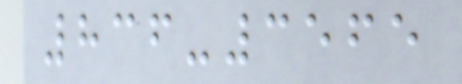836-3565
